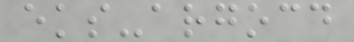eks-argocd
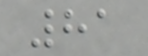81
